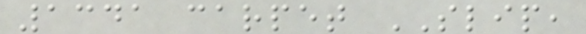1341 carpet SLIP,
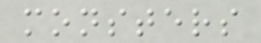monsters
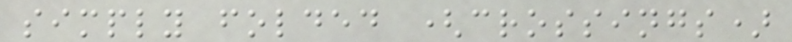simply folded (crossings)
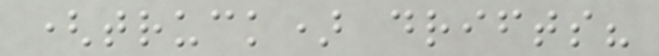(truck) drifts?
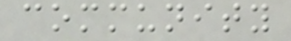community
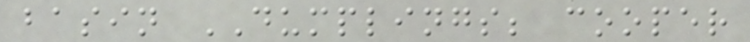basin DUMPLINGS; cooper
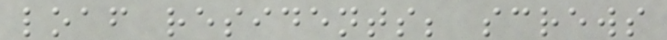loaf residents; screws
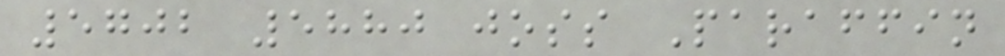5702 5880 joss Paraffin
